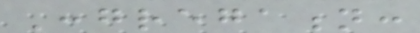Congregation:
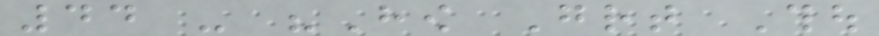44 - "How Great Thou
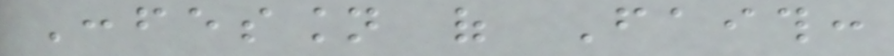Confession of Faith:
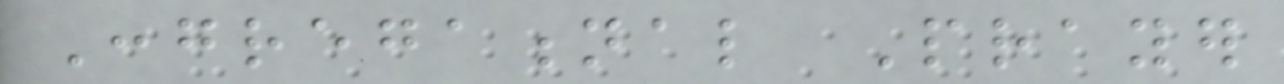Congregational Prayer
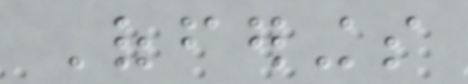Offerings
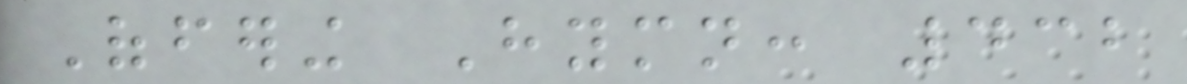Offering Hymn: 432
